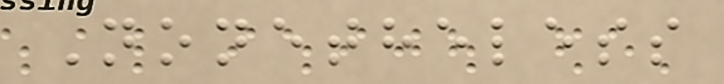Nonetheless
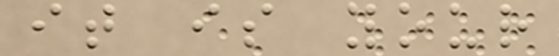it is your
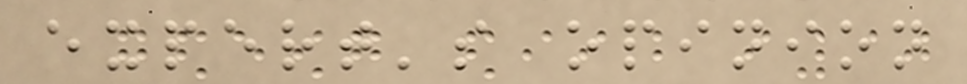expert's opinion
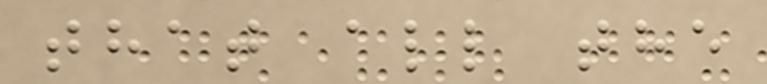that all the
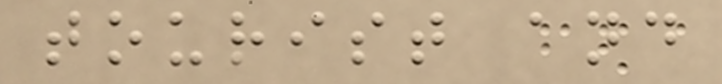tourist and
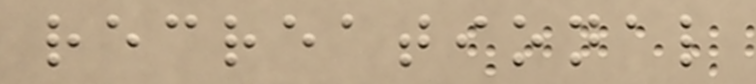recreational
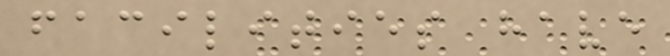facilities have
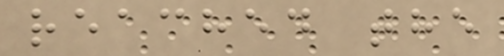reached the
